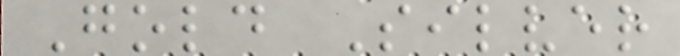Gold Silver
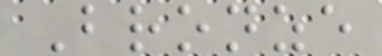Bronze
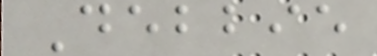Debbie
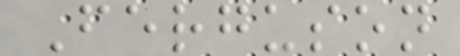Ferguson
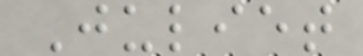Juliet
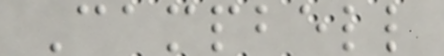Campbell
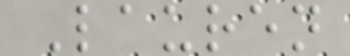Lauren
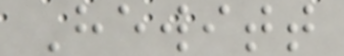Hewitt
